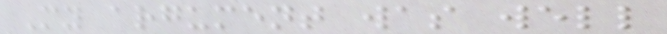My argument was well
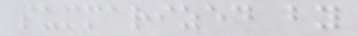summarized by
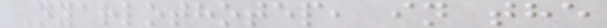Nyarlothotep, in the
